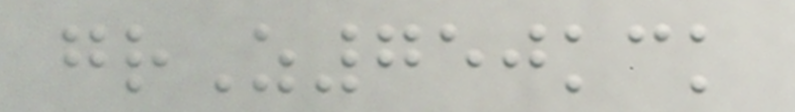grZ750kck
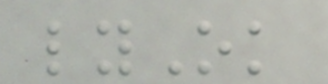lyOk
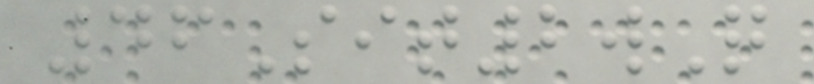46Sit2wQ
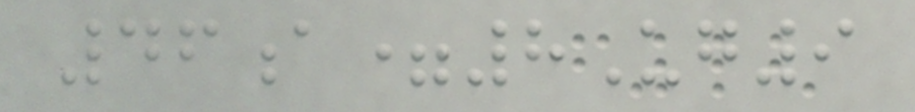46a=8Ug9
